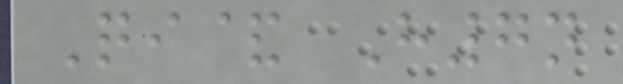Qi& H7n
